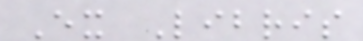Ex Libris
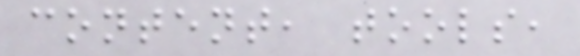content, tools,
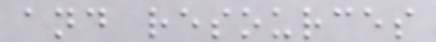and resources
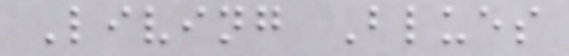Living Blues
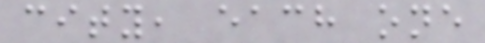city, each one
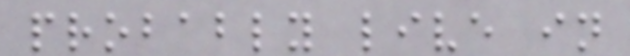probably live in
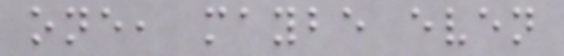one, maybe even
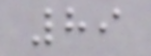89
